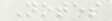Notes
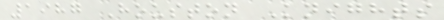1987 Houston Knights
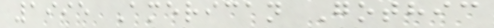1995 American Gothic
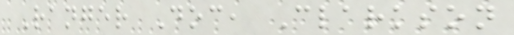Ranger Doc, Clarkson
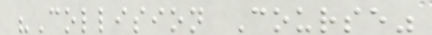"Collision Course"
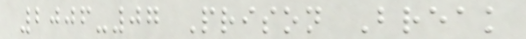2006-07 Prison Break
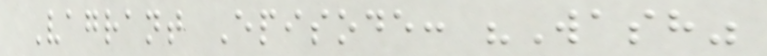Vagrant Episode: "Wash"
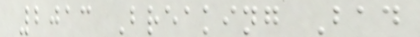2013 Breaking Bad
